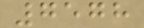7578
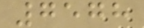7578
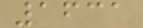1631
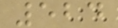524
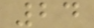24
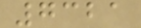7321
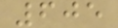605
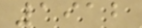1912
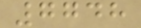7748
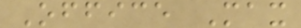Office Max
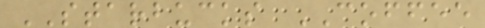STARBUCKS COFFEE
